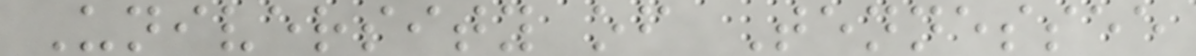University of Tennessee
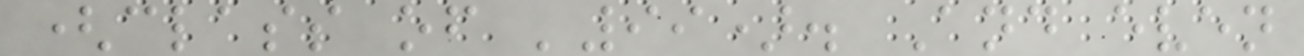(class of '99). And even
